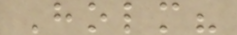Holm?
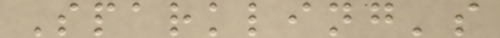Sparkling's
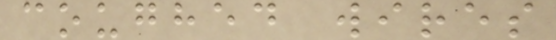coughed wires
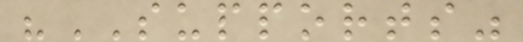"SUPPORTS"
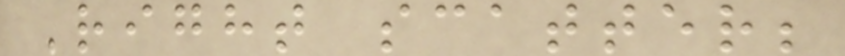Right scatter;
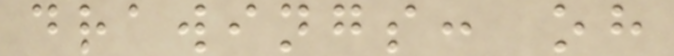drawings: oh
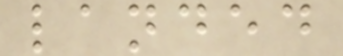landed
